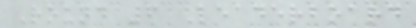Round 6 Leaderboard
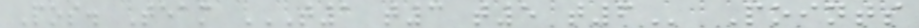Pos. Team T1 T3 T5 T6 Points
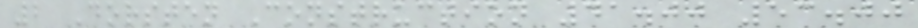2 Dorsten Construction 41.00 53.00
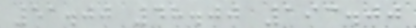51.00 48.00 193.00
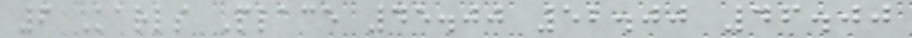6 Karls Place 45.00 52.00 46.00
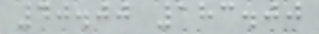40.00 183.00
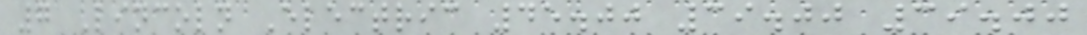7 Lincoln Electric 45.00 39.00 39.00
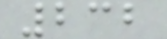232
